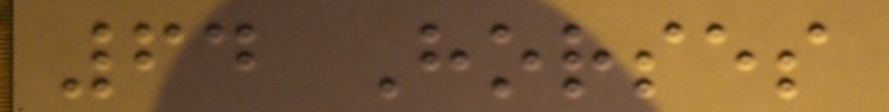64 Horses
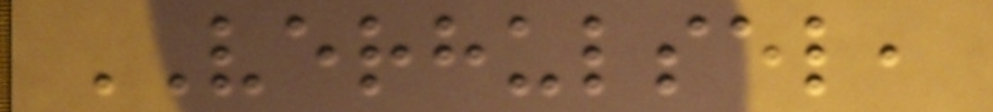VERHULSEL,
